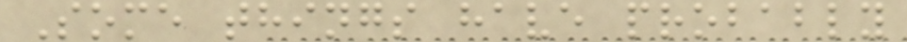Some things have probably
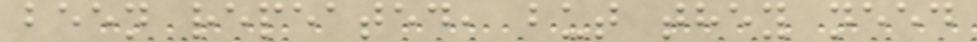been repeated, but they need
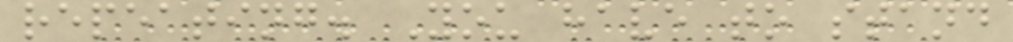repeating. You have to stand
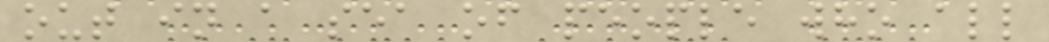out in a sea of people who all
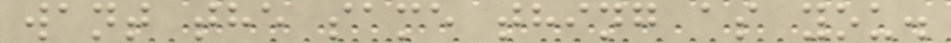want the same thing as you.
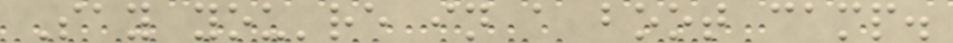Say you're in a boot camp.
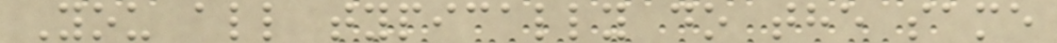You all typically do the same
